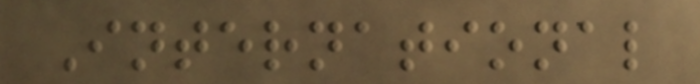International
